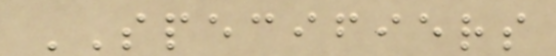SPECIFIERS
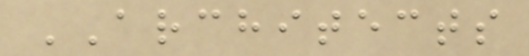ARCHITECTS
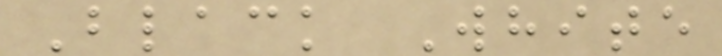Black White
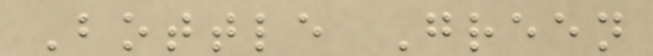Bottle Green
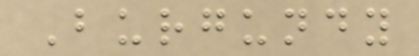Burgundy
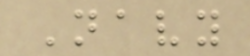Navy
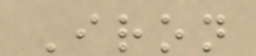Iron
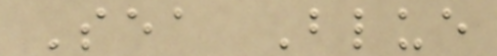Sea Blue
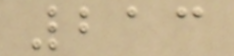213
